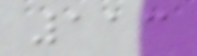113
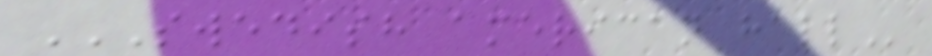SWEDISH AMERICAN HALL
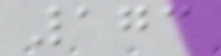173
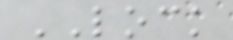LOCK
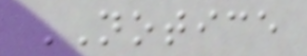NOTICE
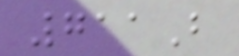711B
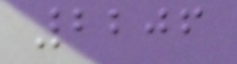2206
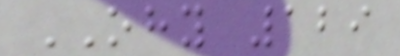OHY 129
